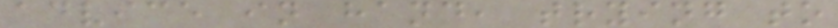advice in hand, trying to
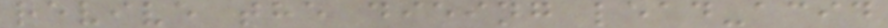revive the dieing lead-acid
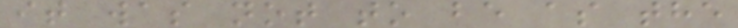it was not to be as the
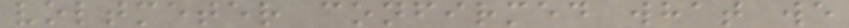voltmeter confirmed what we
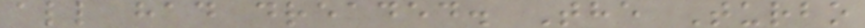all had dreaded. The Turbo
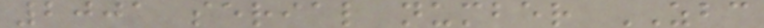2001 serial number ZBC
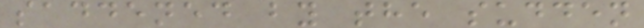saddened by the sudden
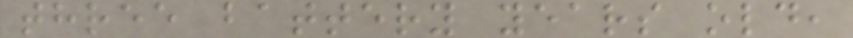three battery years old,
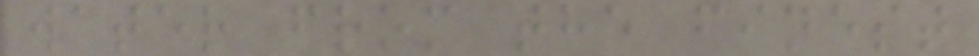water from the finest
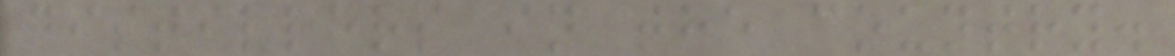distillers in the country.
